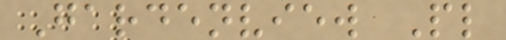Gardenview Pl
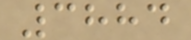3884
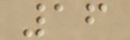16
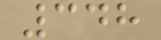348
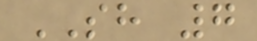SH 7
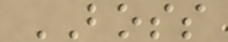BOSS
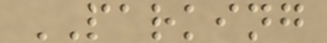PARKING
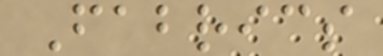Fabrics
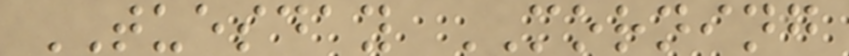TUESDAY MORNING
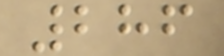286
